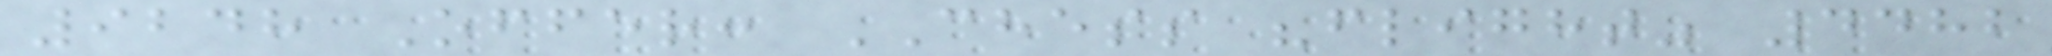9248 Offer: CHESS "flight" 4482
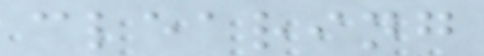clearing
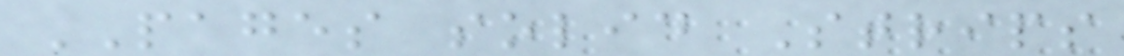PAGES solid Strips
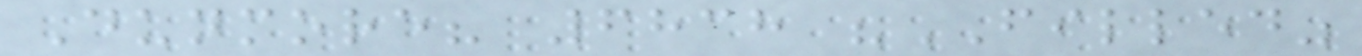Dunmore? 6838 "FILLED"
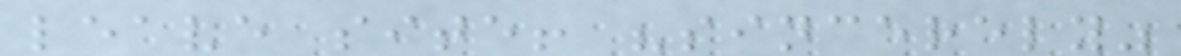leave site! "sincerely"
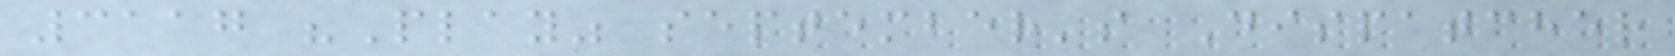3117 "Play" september's Dispatcher
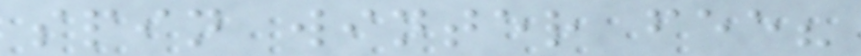spin winter fee?
